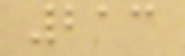213
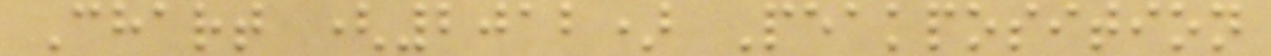Chart (2012) Peakposition
